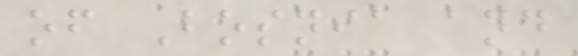of Bosnia and
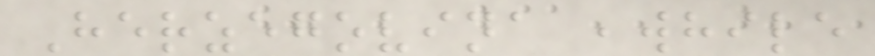Herzegovina ,while
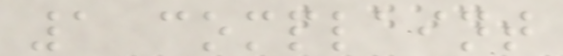1 complaint
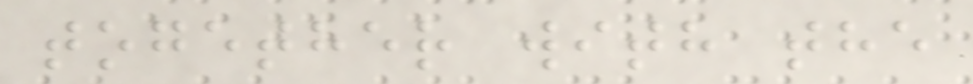together with the
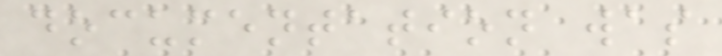documentation was
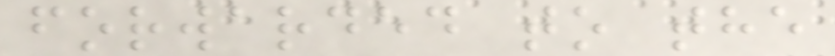forwarded to the
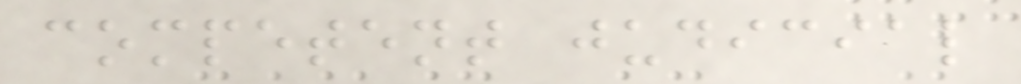competent judicial
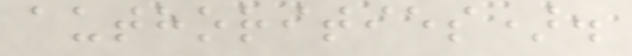authorities).
